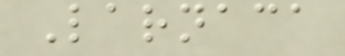Larnaca
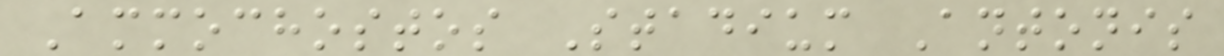Ammochostos Stadium Antonis
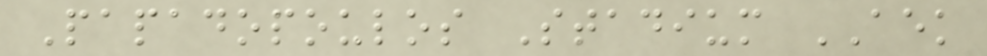Papadopoulos Stadium AEK
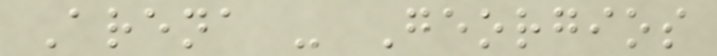Arena - Georgios
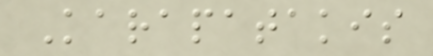Karapatakis
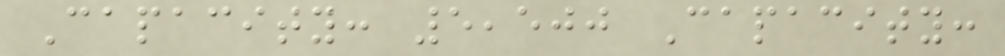Capacity: 5,500 Capacity:
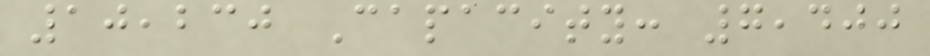10,230 Capacity: 7,400
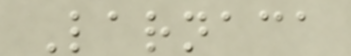Larnaca
